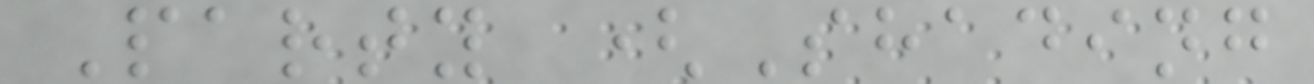Party (Shading
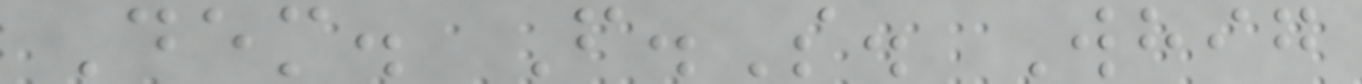Dem. F.S. Whig
